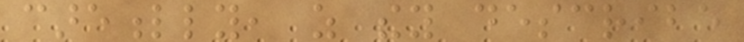carefully, as they describe
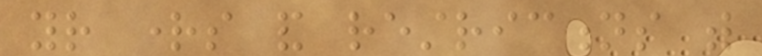your rights and restrictions with
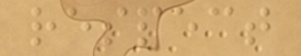respect
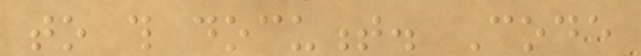to this document. Code
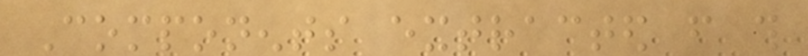Components extracted from this
